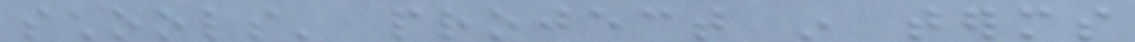schools' project in terms
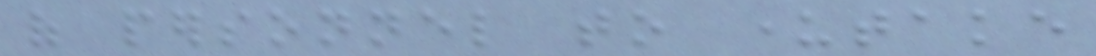of personnel to undertake
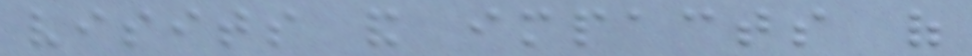visits and impacts of
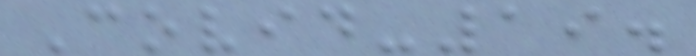Covid-19.
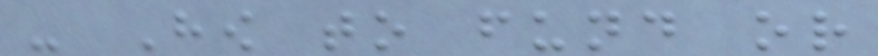- How to fund or
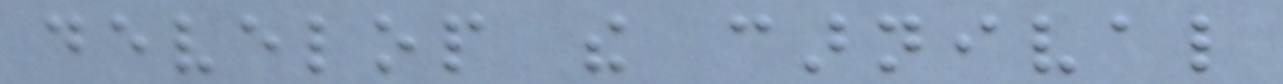develop the carnival
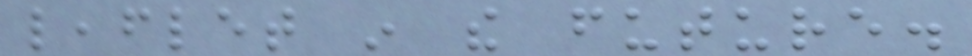leaflet in the future.
